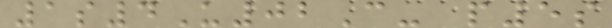1s4U02C- p5s
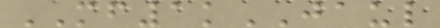MF1kJAUL
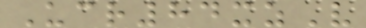Ucr84xzV
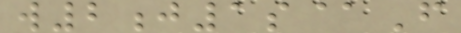w2j1s@F
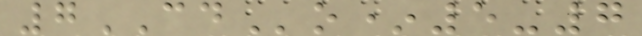7CDo*5-7
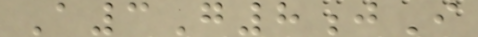A3G8jI
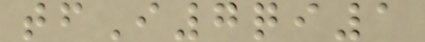tfI7qi1
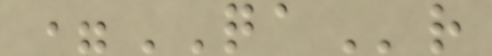=QAr
